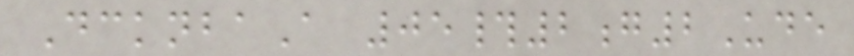DcknbaA 05#2g2Ude
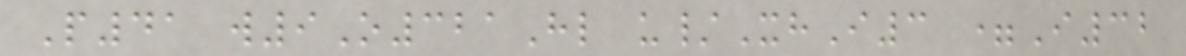P41 w9O321Hl u/XhI3 =I32
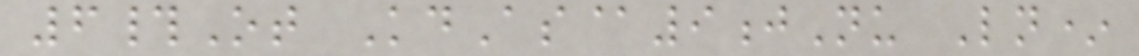6#Ot KdAs@9jNu Ln*
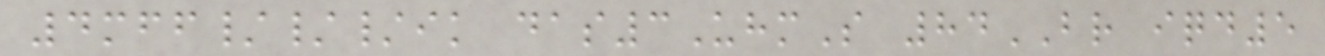4mff///ik das3UhmS 84BR iqd5
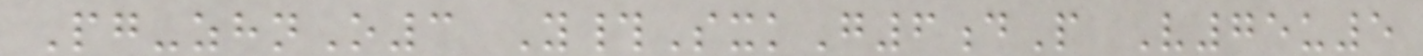Pg-zhnO3 Y#SxkG6dP V75u5
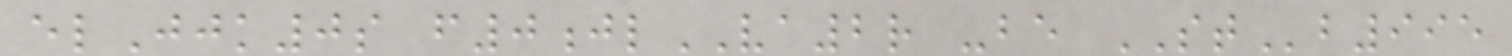elJjk0s f0jlVA2r -be STb995
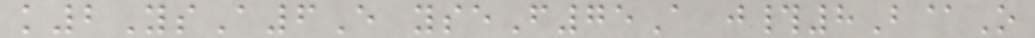k2YsA6E yseF75A j#8B@O
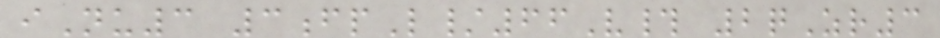iNu3 3fpL/66V# 2qZr3
